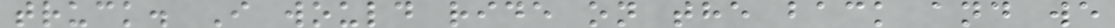truck. I would ride on the back and we
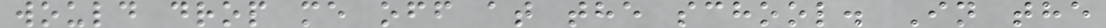would drop me off at the school. In the
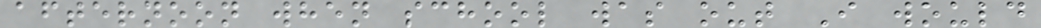afternoon when school was out I would
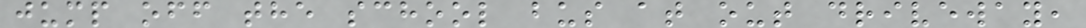jump off the school bus at out driveway,
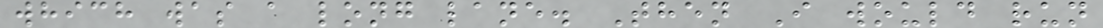which was a long lane. Then I would run
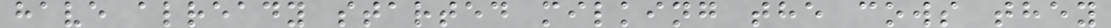have already started milking the cows they
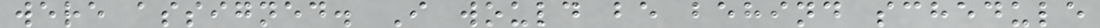were assigned. I would be behind schedule
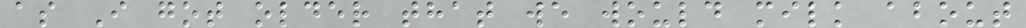as I got older that we would milk about
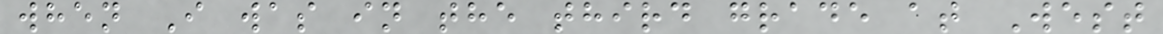when I was in the third grade at West
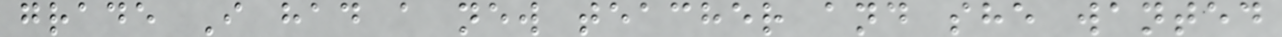grade I had a new teacher and she wanted
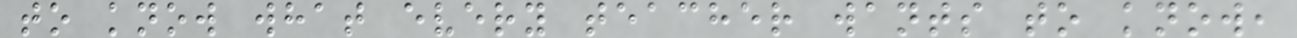to know what every teacher wants to know,
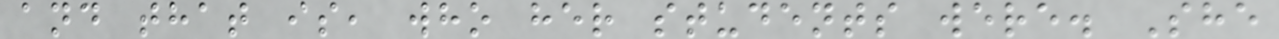and that is, who her students were. She
